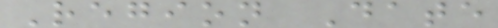Region Date
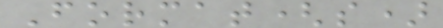Format(s)
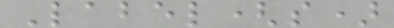Label(s)
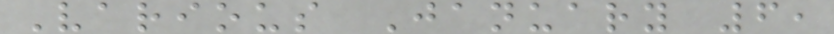Various January 6,
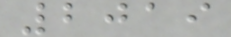2019
